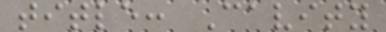title: Cavity
